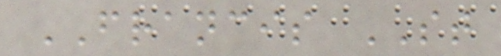FRANCIS ST
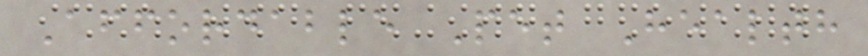Affordable Pet Health
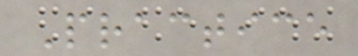Practice
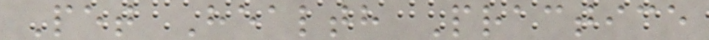Pet Health Practice
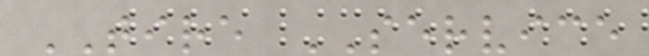TIRE SERVICE
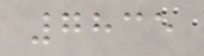7835
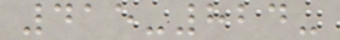415-824-
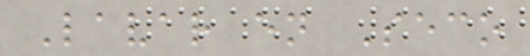Lavar en Seco
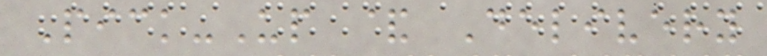Pick-Up & Delivery
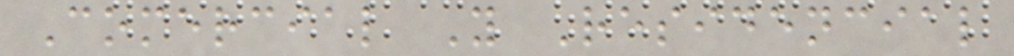Comercial Y Residencial
